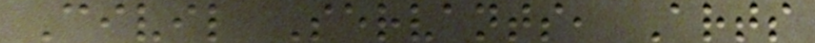Civil Servants, Arts
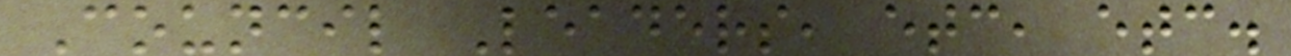Council Leaders, etc, etc.
